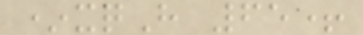*xqH 65+
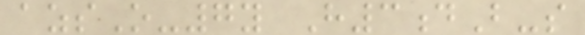azsO-7y H3dB-s
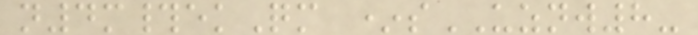n4m#ekQm *sUZNW8-
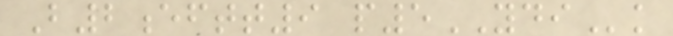B2eftt9 p5YDIk
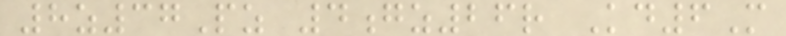8z37Pz 4gz26r Kd6M
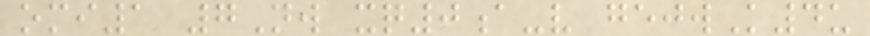omi1 7Nw xq0a-v gejwK4u
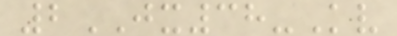2JX38-Kv
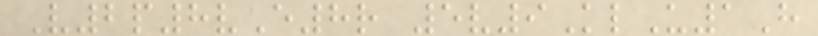V2p8vE8r 5v9KlU1H
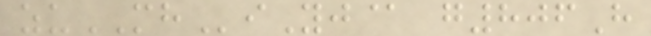zuMHiYj@ g806H
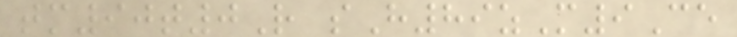tm90t0R sH89zM9Ce
